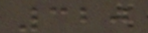320
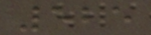525
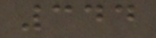344
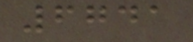6741
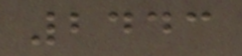2443
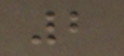2
